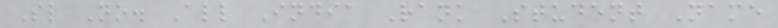Sl No. All India Rank Student Name
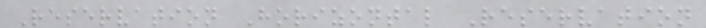Reservation Horizontal Reservation
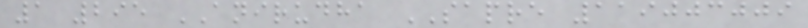1 295 ANIRUDHA SAPRE 119003009
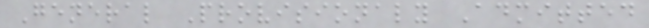General Provisionaly Admitted
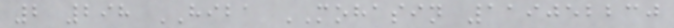2 298 HIBA MOHASIN 119052230
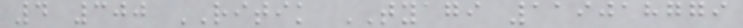4 300 RITIK TYAGI 119018779
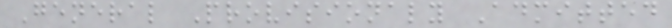General Provisionaly Admitted
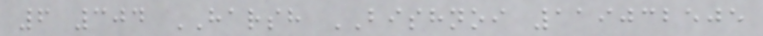6 304 HARSH BISHNOI 119032505
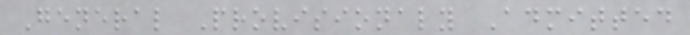General Provisionaly Admitted
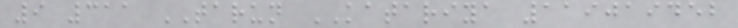9 311 TARUN KATARIYA 119019452
